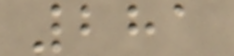281
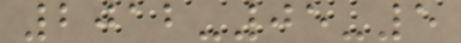2012-05-5
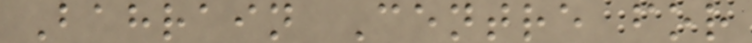Bahrain Centre for
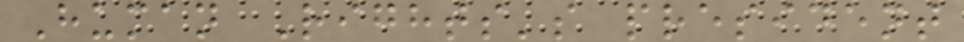Human Rights's president
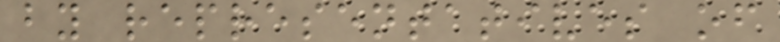by representatives of
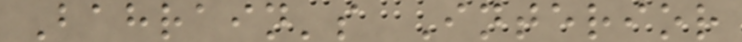Bahrain's Interior
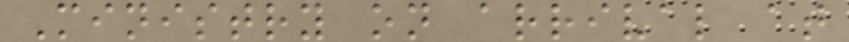Ministry on arrival at
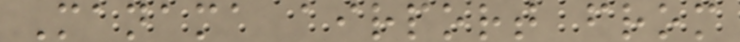Manama airport from
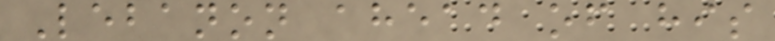Lebanon ahead of his
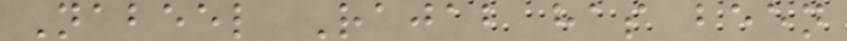Nabeel Rajab has been
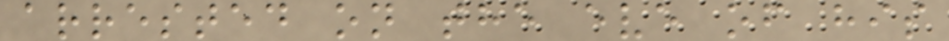arrested on the eve of his
